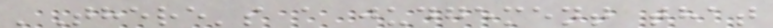'There's a judgement that
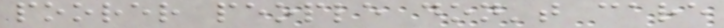poorer people don't care
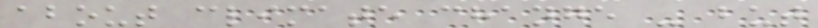about climate change - but
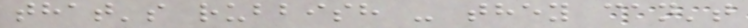that's rubbish - they can't
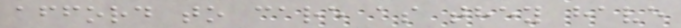afford to care as they have
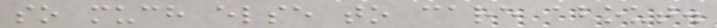so much else to care about.
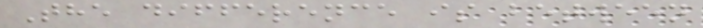The difference is between
